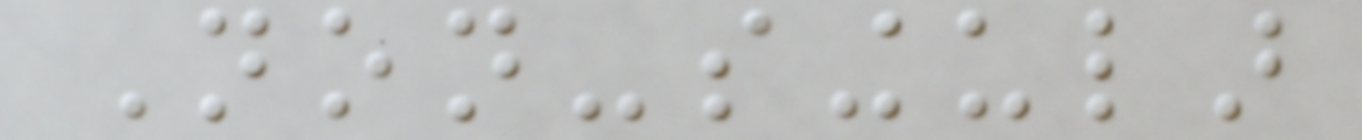Non-singular
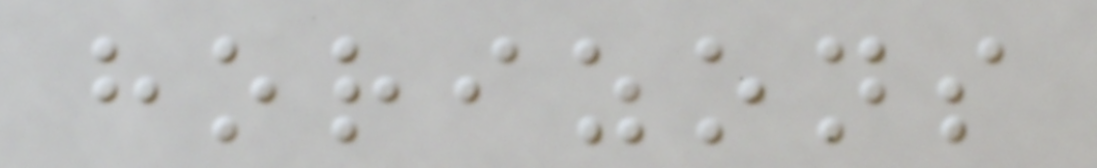horizons
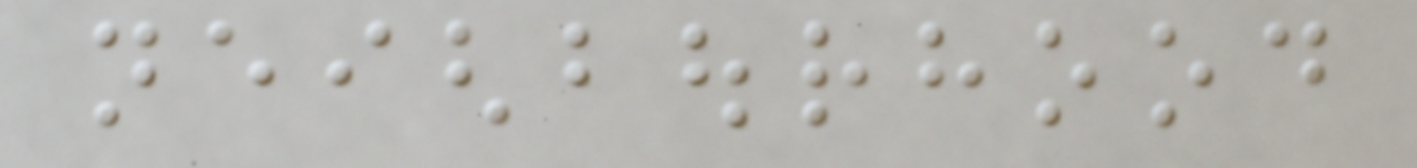neighbourhood
